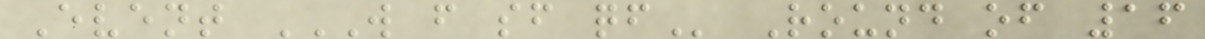Event W F SF QF Round of 16
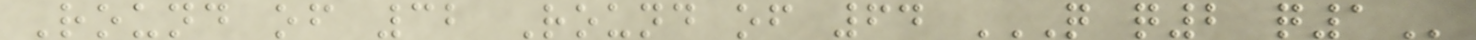Round of 32 Round of 64 Q Q2 Q1
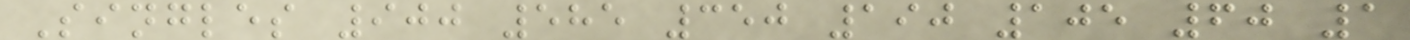Singles 900 585 350 190 105 60 1
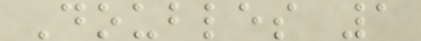Doubles 1
